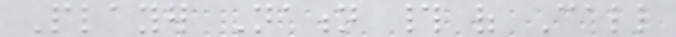Player Nation # of Call
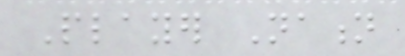Player Nation
